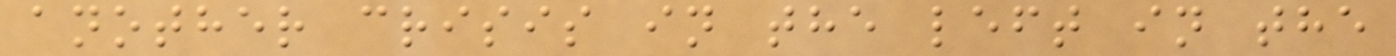another crisis in the left in the
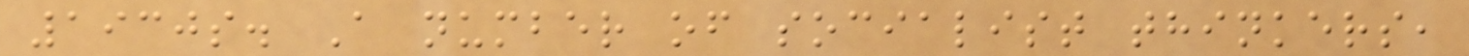1930s. A number of socialist thinkers,
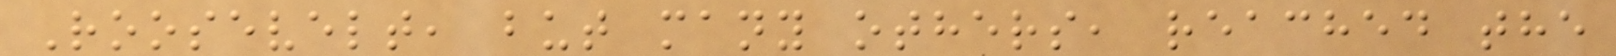Roosevelt, but many others, reached the
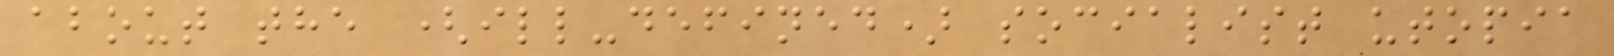about the (ill-defined) socialist utopia
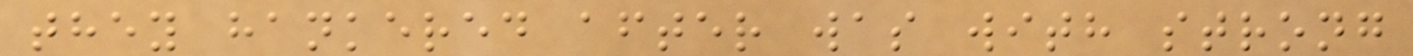they hankered after was with strong
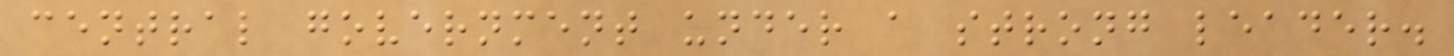central government under a strong leader.
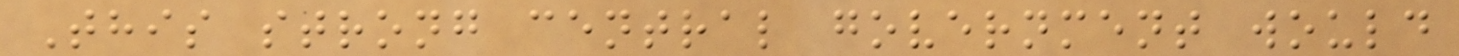This strong central government would
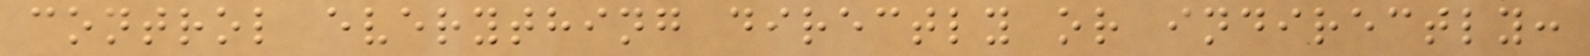control everything directly or indirectly:
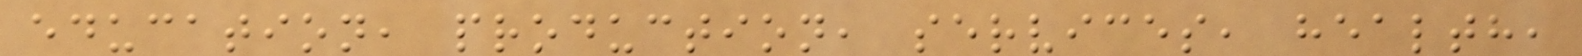education, production, services, health,
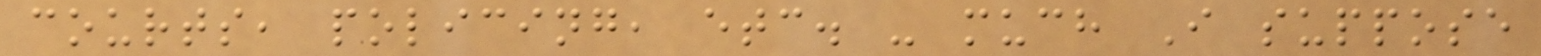courts, policing, etc. - much I suppose
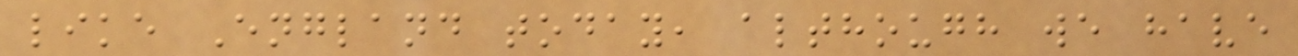like England today, although we have
